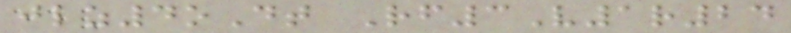jlz4oDt Rf3V1r24
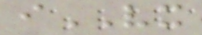iVX
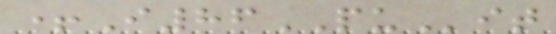+I86PUit
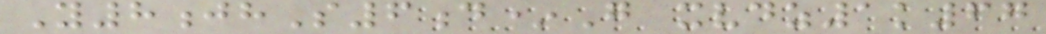Y8jhS6d*G xvdz1k67
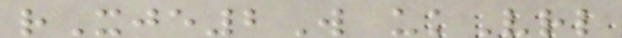rXje2W ukVrl
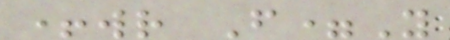+wr F=Y
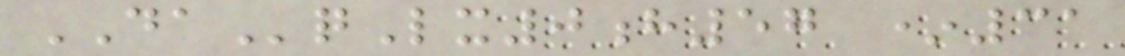DAqLx0h57 *31
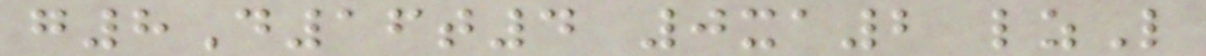g8D16t4 0xa2 lzL
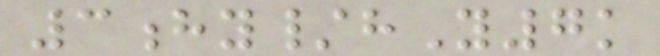3hy/hY7k
